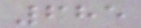685
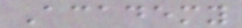Academy
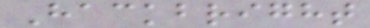Hackbright
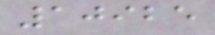10925
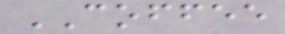COFFEE
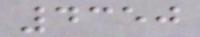4350
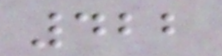422
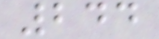244
